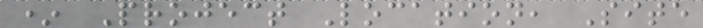* Project Location, Site
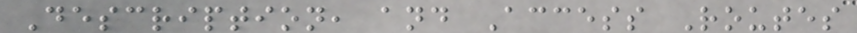Description, and Access Routes
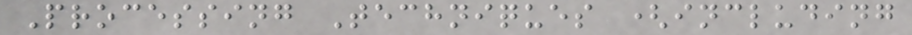Processing Techniques (including
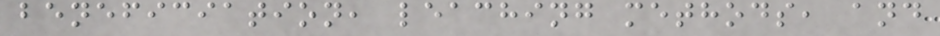beneficiation, leaching methods, and
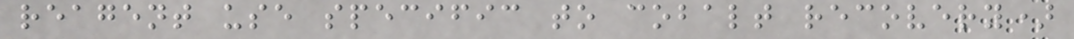reagent use specific to cobalt recovery)
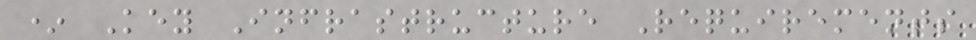* Key Infrastructure Requirements
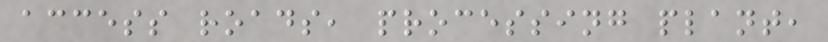access roads, processing plant,
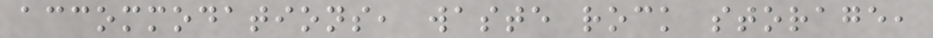accommodations, waste rock storage,
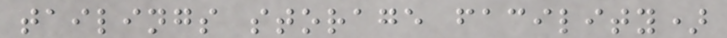tailings storage facility)
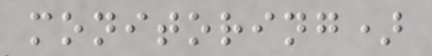monitoring)
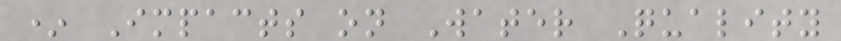* Impacts on Water Quality
